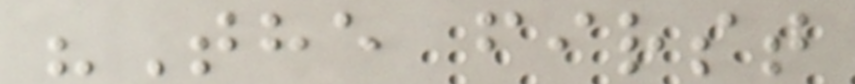"The first
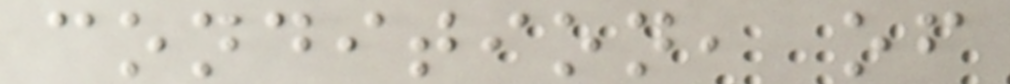condition, of
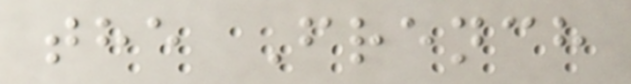the French
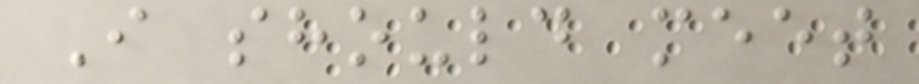I should meet
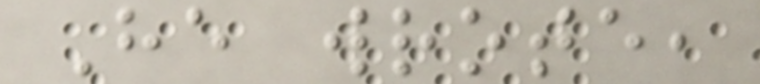He wrote,
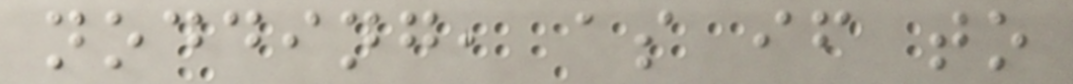nodding, as if to
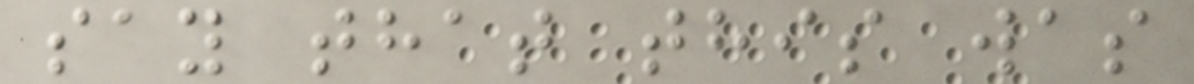say that this was
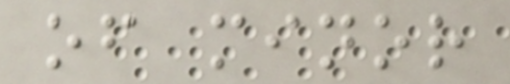of minor
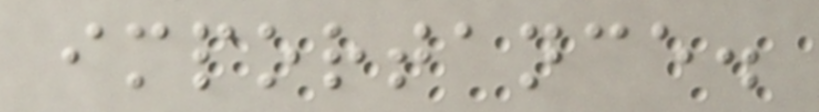importance.
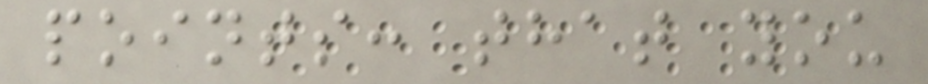points: that you
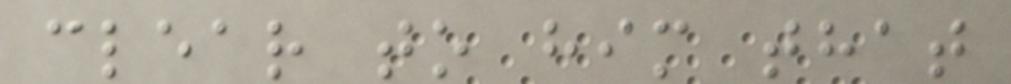clear to him that
